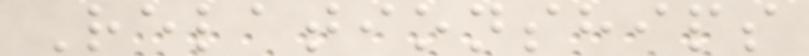Relationships
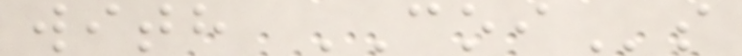with COIs
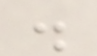.
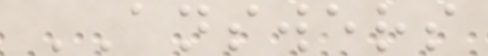ANSWERS
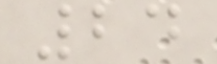24
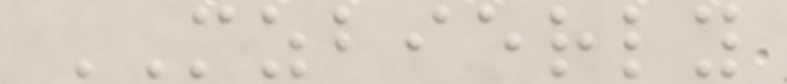MZBIERLY
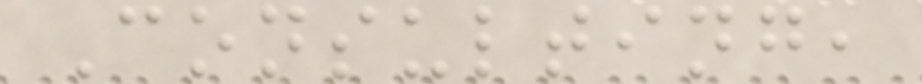Consulting,
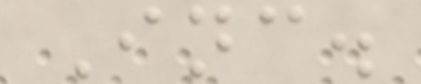Inc.
